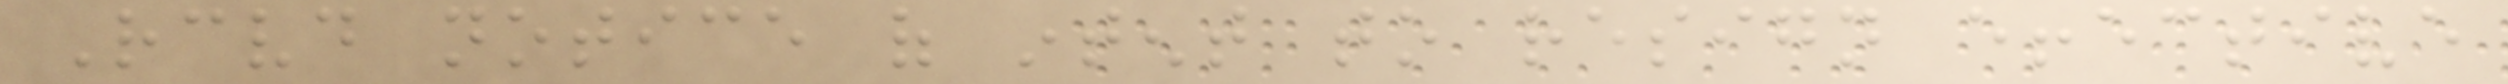Received notice of intent to resign effective
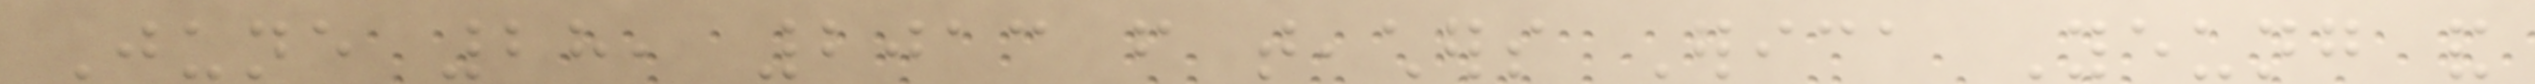June 28, 2013 from teachers Erica Yeung and
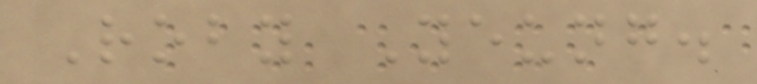Roby Yeung.
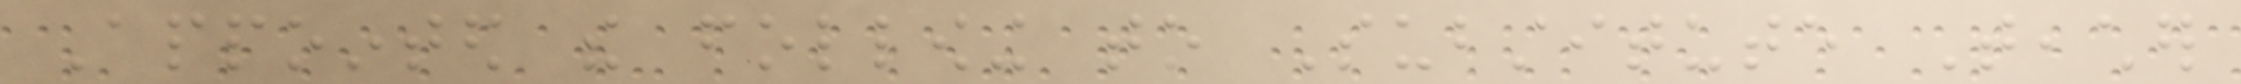Appointed the following to Substitute Teacher
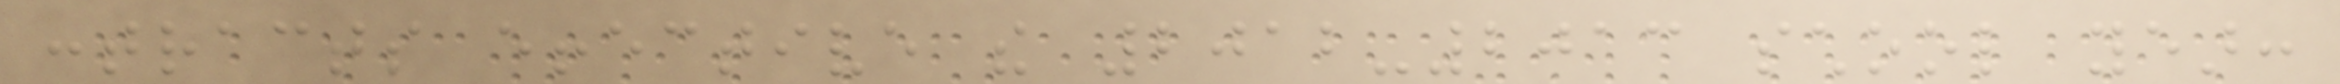contracts effective the 2012-2013 school year:
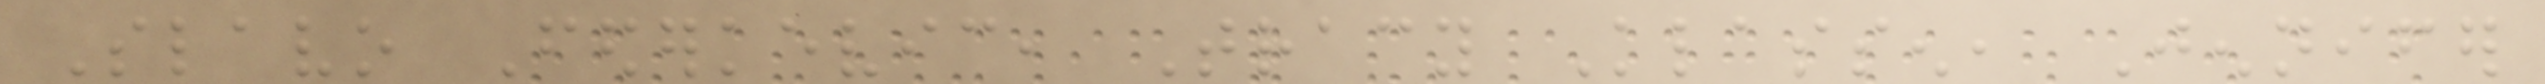Slavo Federkevic, Tracy Klassen, Jennifer
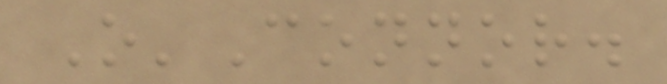O'Connor.
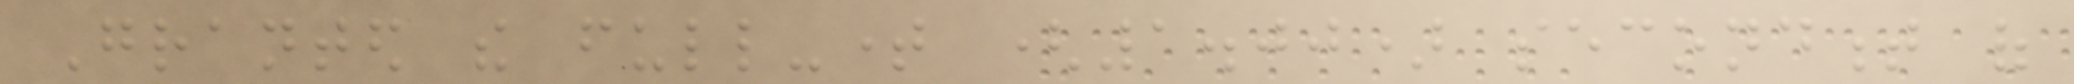Granted the full-time (1.00) secondment of
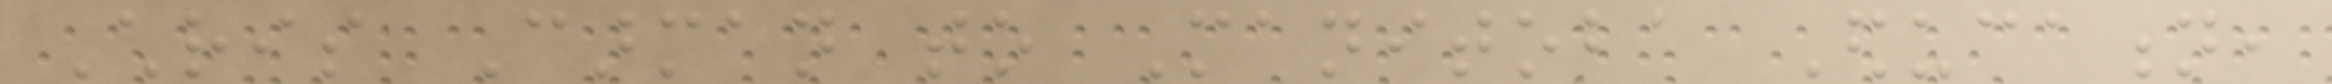Chris Carman to Manitoba Education,
